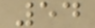54
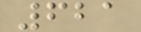621
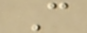C
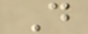D
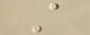A
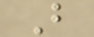B
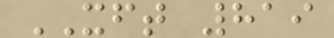XFT 819
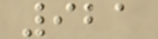921
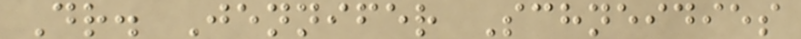Dr. Jennifer Schneidies
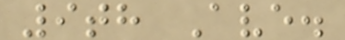9th Ave.
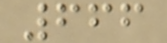666
